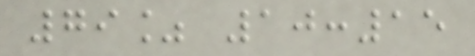79% 10:15
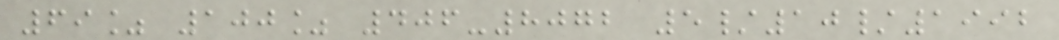69% 100% 406-8072 5/10/1992
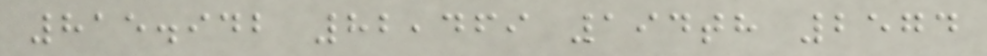815.942 82,469 194th 2574
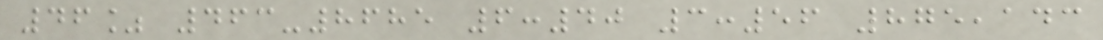46% 463-8685 6:40 3:56 875,143
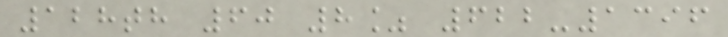128th 60 8% 622-1396
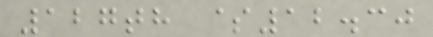127th $12.30
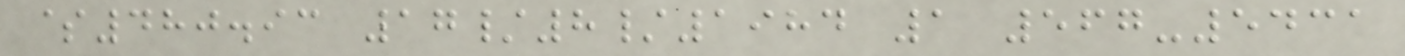$480.93 17/8/1984 1 567-5431
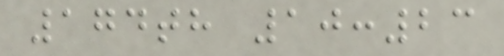174th 10:23
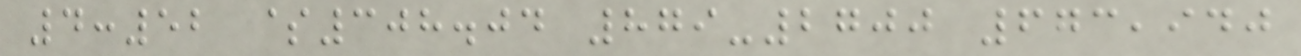4:52 $308.04 879-2700 673,940
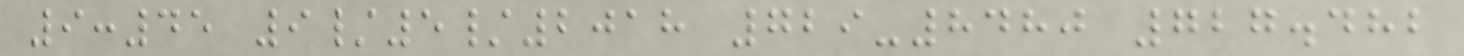9:45 9/5/2018 729-8480 727.482
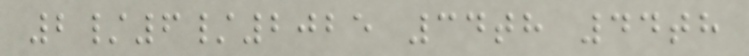2/6/2025 34th 44th
